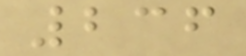236
